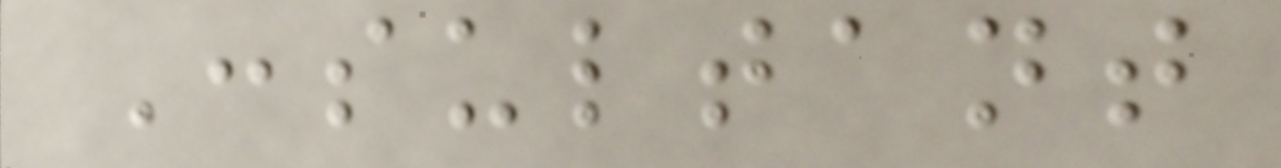Consultant
